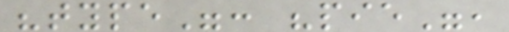"type": "pie",
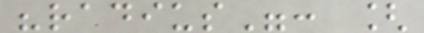"radius": [
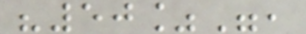"50%",
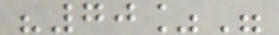"70%"
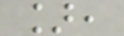],
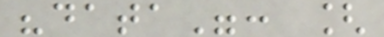"data": [
